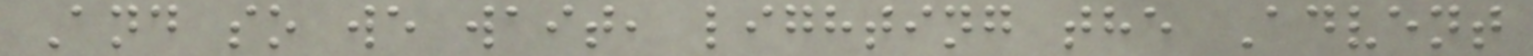And so we wait, lighting the Advent
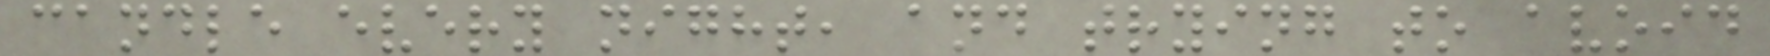candle every night, and trying to avoid
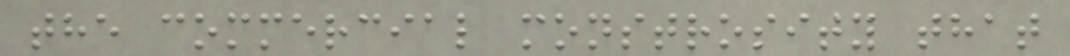the commercial monstrosity that
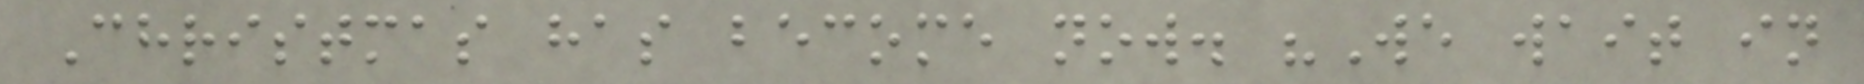Christmas has become now. "We wait in
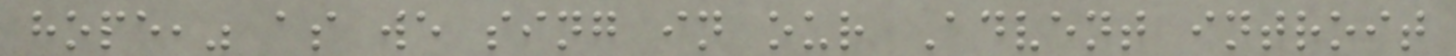hope," as we sing in our Advent introit
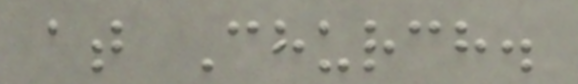at Church.
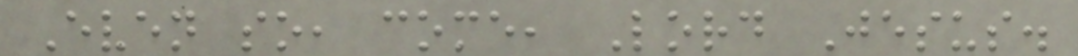Even so, come, Lord Jesus.
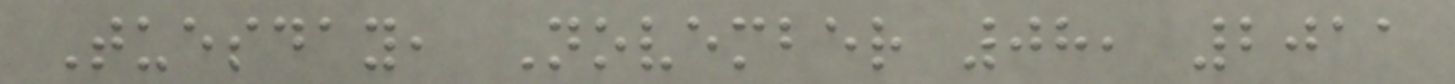Tuesday, November 08, 2011
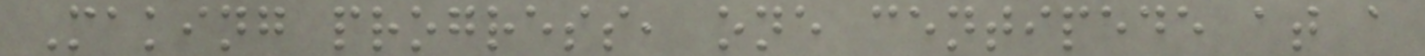Making progress, one centipede at a
